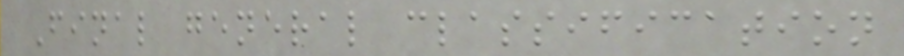Final general classification
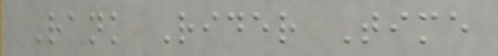Rank Rider Time
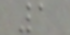1
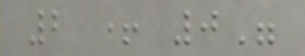2 + 0"
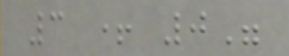3 + 0"
